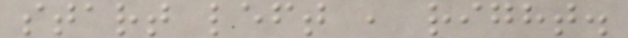start left , right.
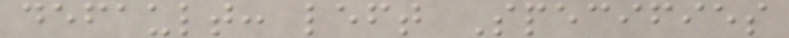default: left Specifies
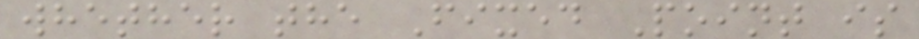whether the Fixed Point is
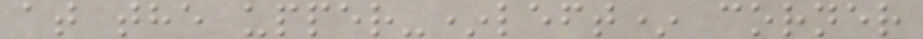at the upper-*left* corner
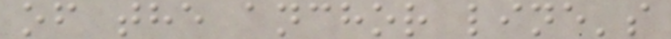of the anchor line's
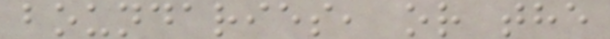boundaries, or the
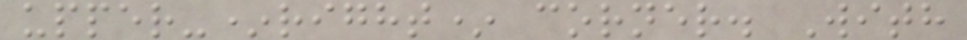upper-*right* corner. With
